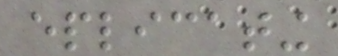eplicating
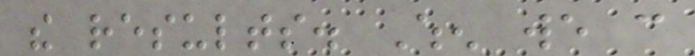the results. When we can
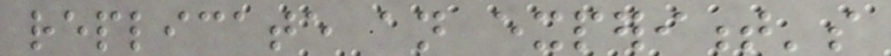replicate an experiment's
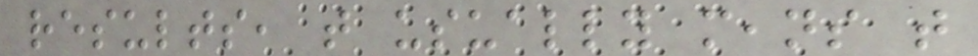results, that usually means that
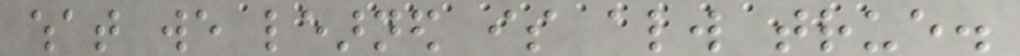what we learned is always true.
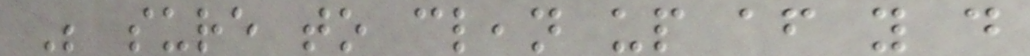Be sure to clean up after you do
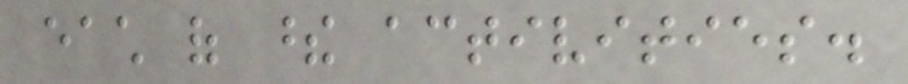each of these activities.
